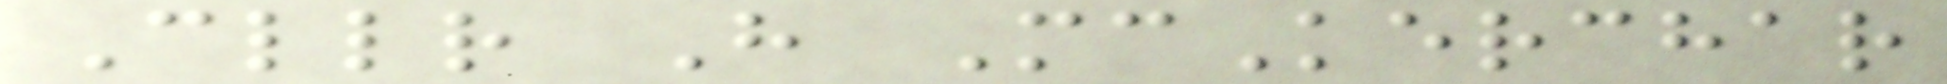Cllr H McKerchar
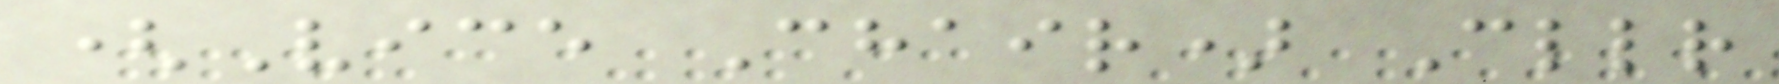(Vice Chair) Cllr
